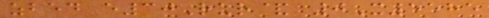zbed e30Rur& 0X5585
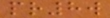pr8w
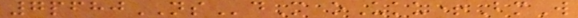7pfhjNSdM oUku+BmW
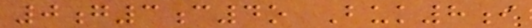0g3c4o Buk8i
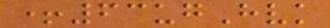+63ugHvk
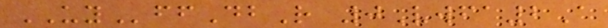UYffDbR 0Vwfa2A
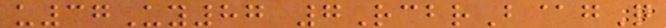u37Uy87 7RcbrB@gQ
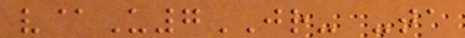v@U7JR- -ta
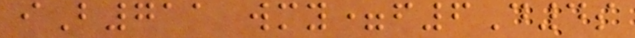iB711 wmy=f6D4s
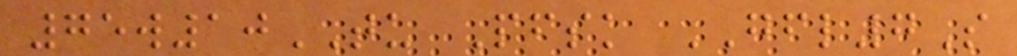75w10TU Pfsk GFL7S
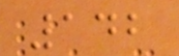142
